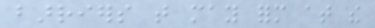barriers that may form at the
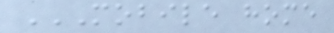MOBILE HOME
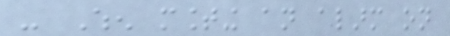- When mounting an alarm on
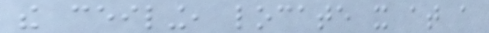the ceiling, locate it at a
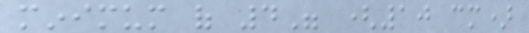minimum of 4" (10 cm)
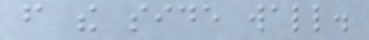from the side wall.
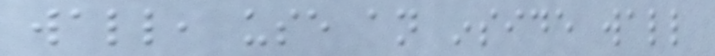wall, use an inside wall
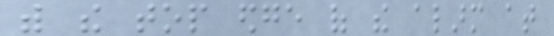with the top edge of the alarm at
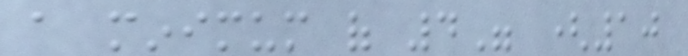a minimum of 4" (10
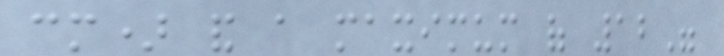cm) and a maximum of 12"
